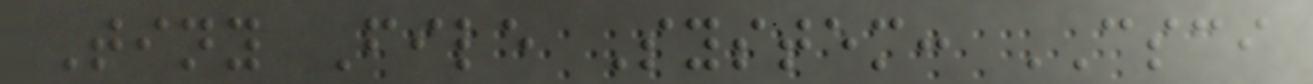Tiny File System: CSCI
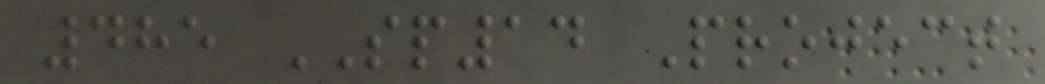485 SP14 Project
